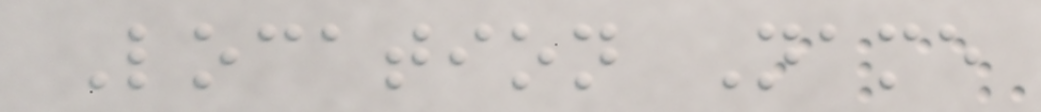Location Name
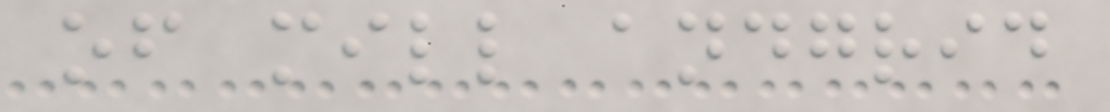of mill andgrid
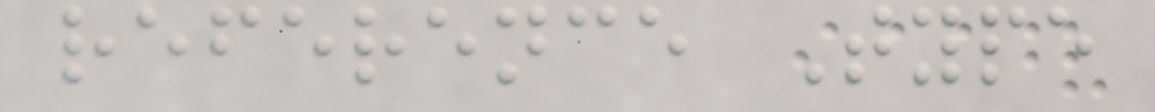reference Type
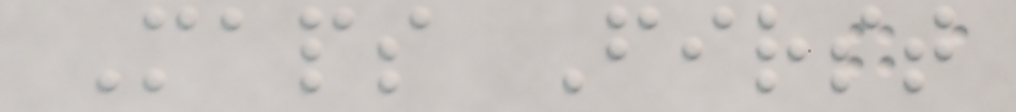Maps First
